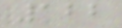122
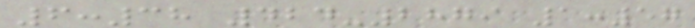6:38 424-2879 1:57
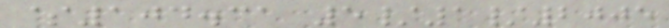$104.31 5/1/2005
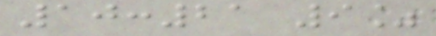10:21 9%
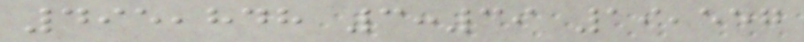495,848 3:39 19,557
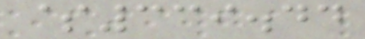$339.44
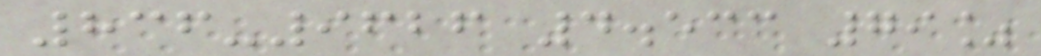836-9626 4.533 79%
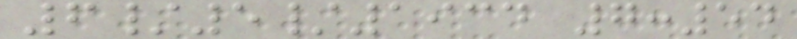6/5/1934 7:54
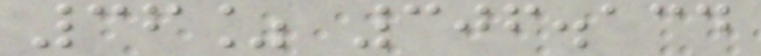36% 306.134
